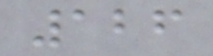126
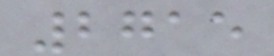2715
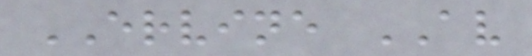ERVINE AV
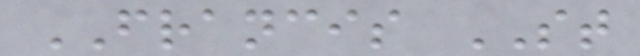FRANCIS ST
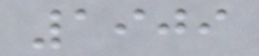1909
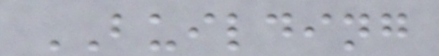BUILDING
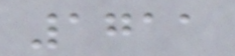1711
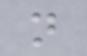n
